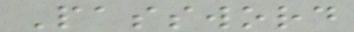Password
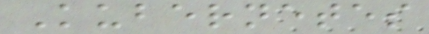Kubernetes
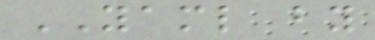YAML by
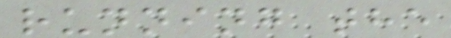running the
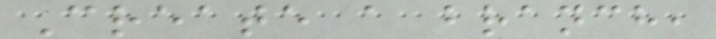Create a branch,
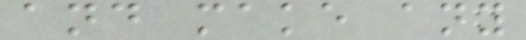and make any
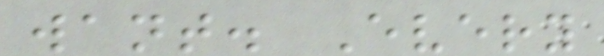want. Every
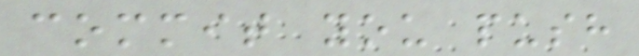commit you push
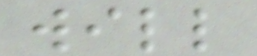will
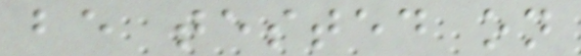be tested on
